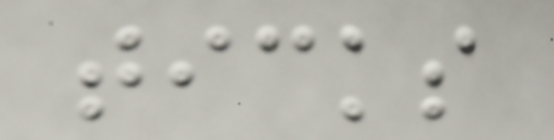ticks
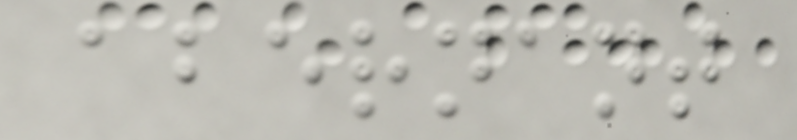abernant
